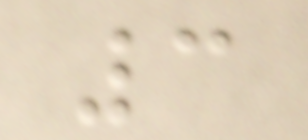3
